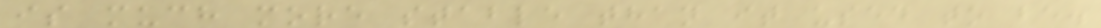is much more stable than it used to be.
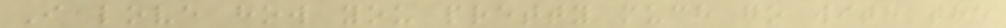I love how you pretty much go with the
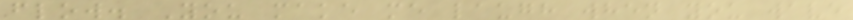flow. You make me laugh when you wave
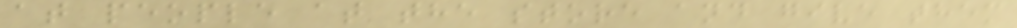at people at the store and give them
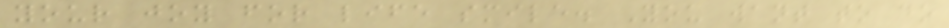your joy for life smile. You want to do
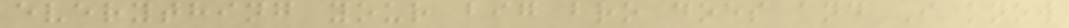everything your big bro does and I know
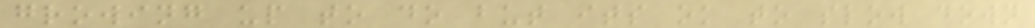growing up to do but its ok to slow down
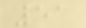51
